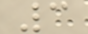3
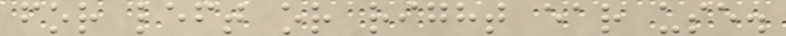for left or right ear use.
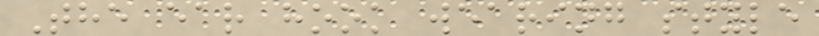The ear hook wearing style
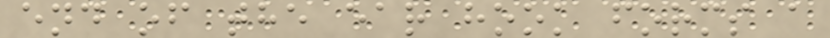end of the ear hook forms a
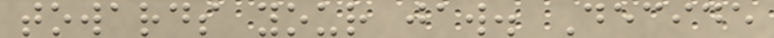towards your jaw. Decide
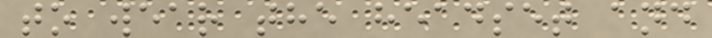to wear the headset and
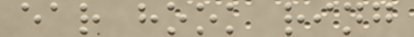ear hook ring
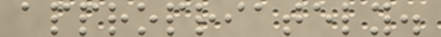appropriately.
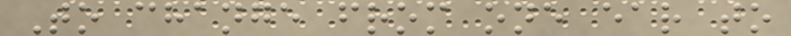To change from one ear to
